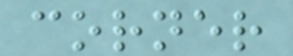corner
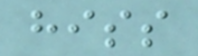hiss
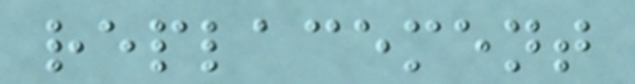replacement
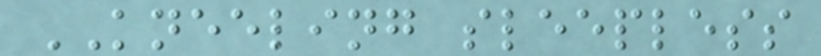KNEELING sleepless
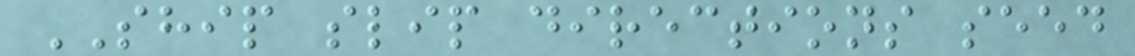SHIP slip directions seed
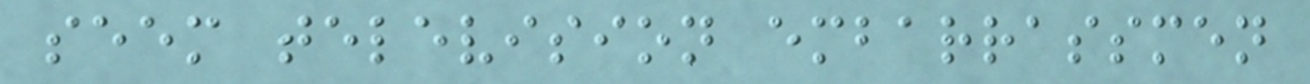seem television embarrassmen
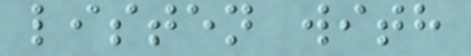listen with
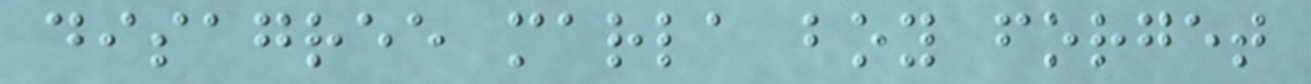disagree marla boy forget
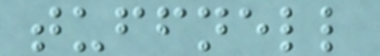tuffnell
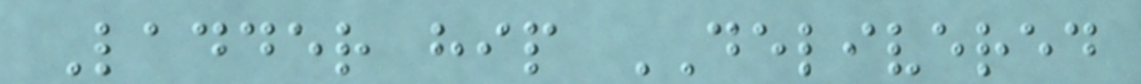Ladder hip DELIVERED
